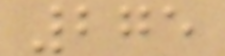275
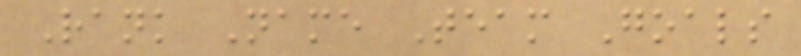Rank Name Team Goals
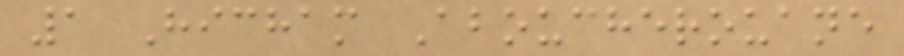1 Hicham Aboucherouane
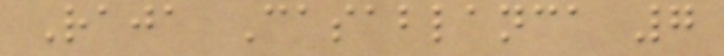Raja Casablanca 7
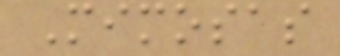Mimosas
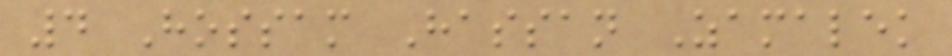4 Hossam Hassan Zamalek
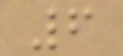6
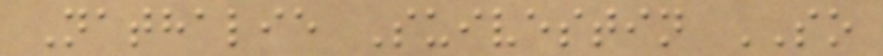Nathalie Suivestin SO
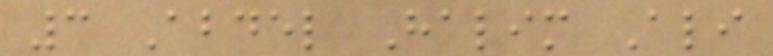3 Abdel Halim Ali
